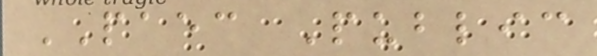PAEC Public
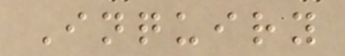Inquiry
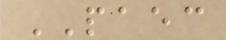PAEC
